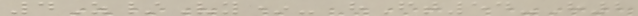4Z/Vy*- hFt54-H2
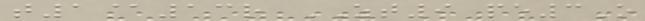t1@13r ZT9 pe3O
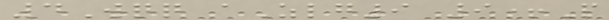4Wqq aZlg9 9+P
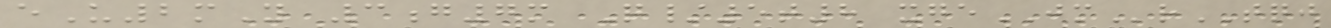eU2mY 3g7m Q/5t8 xgeJMrTQJ
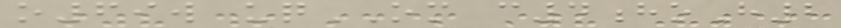o69w uqOM c4hoH2
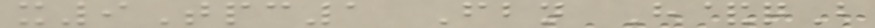x9Tpc1 Fbn H&qB
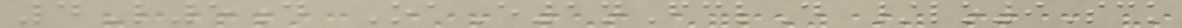4L5d OaE1nFclD /lo9Sck
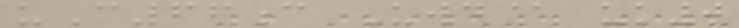uC66c Uwd@ uk0
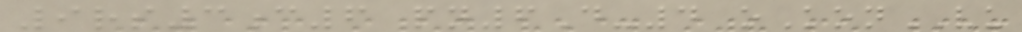9rs3c6 pn6D-4 oKonVU
